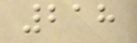218
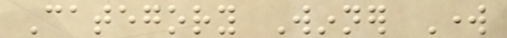Category Winner Work
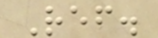Ref.
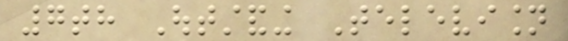7th Outstanding Television
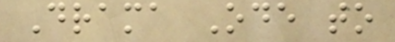Drama Ode to
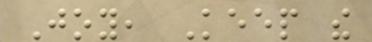Joy, Keep the
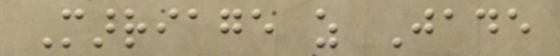Marriage as Jade
